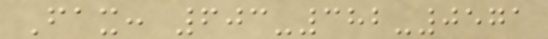Fax: 603-382-0571
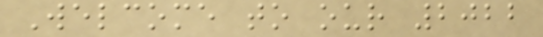Welcome to our 2022
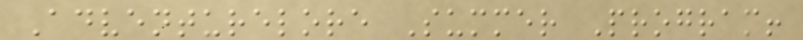Adventurelore Summer Program!
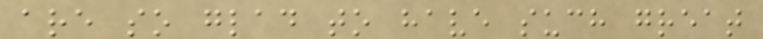are so glad to have such great
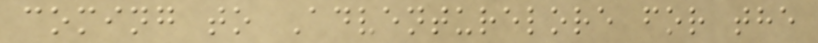coming to Adventurelore for the
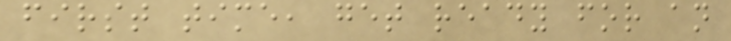first time, get ready for an
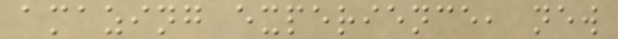amazing experience, new
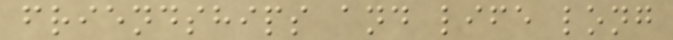friendships and life long
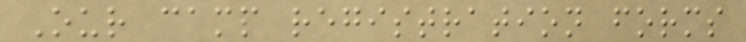Our camp registration forms
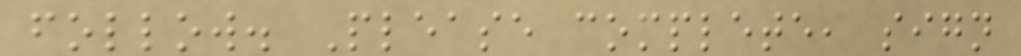follow. Please complete, sign
